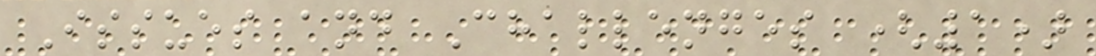Issues and Challenges (1)
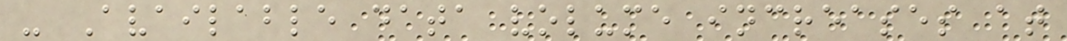- Available data volume increases at
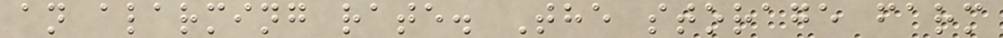an alarming rate. The storage farm
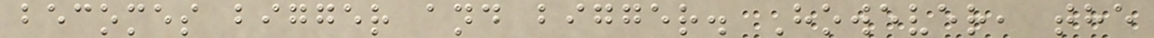becomes bigger and bigger. However, the
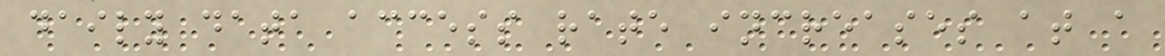daily data access rate increases at a
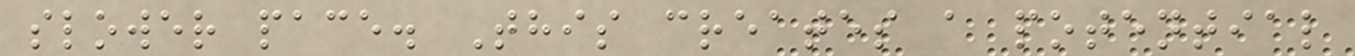slower pace. This creates a potential
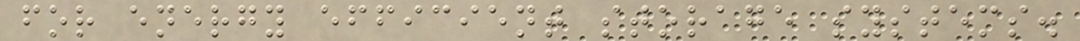for energy efficient storage systems.
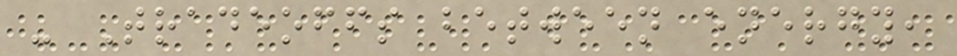- Tradeoffs between energy,
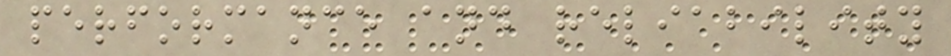performance and reliability
